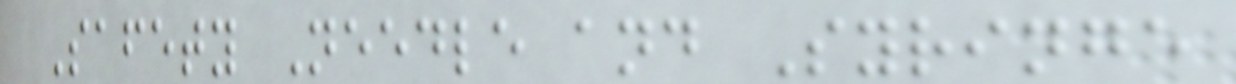Safety Needle and Syringe
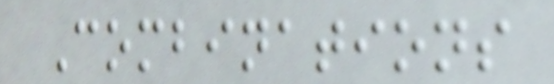Combinations
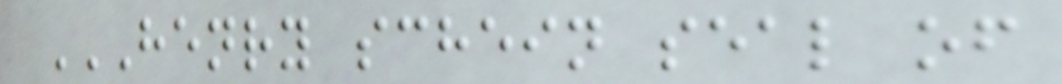HENRY SCHEIN SEAL OF
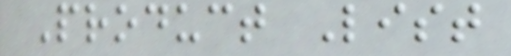Product List
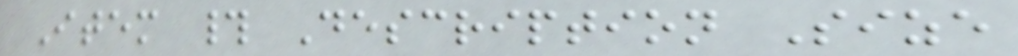Item # Description Size
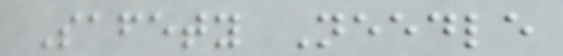Safety Needle
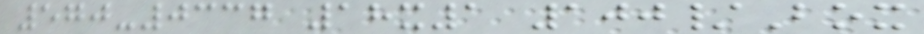570-0337 18x1 100/Box
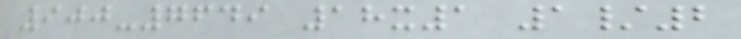900-7649 18x1 1/2
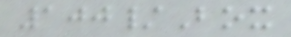100/Box
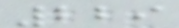229
